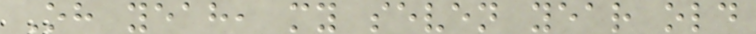Oh yeah, my seven year old
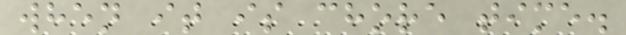when it is chore time.
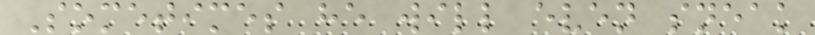Sometimes he will even sneak
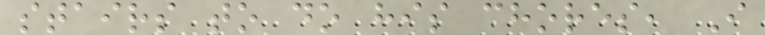stairs to do his chores, I
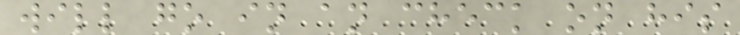will go in an check on his
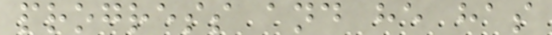progress and he has
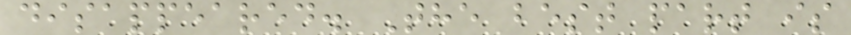disappeared. The best part is
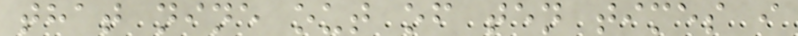that nine out of ten times i
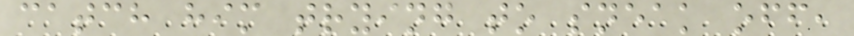catch him trying to sneak off,
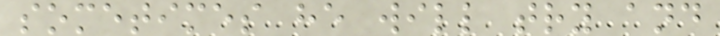sometimes he will try and
